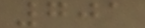701
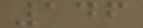146
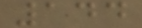144
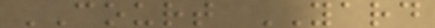COURT YARD
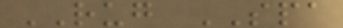RUG SPA
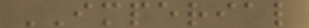IMPERIAL
